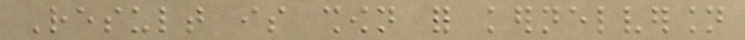Result is shown for kernelversion
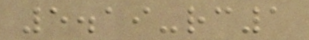5.19-rc1
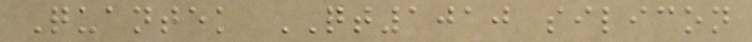Quantek QT1010 silicon
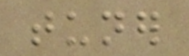tuner
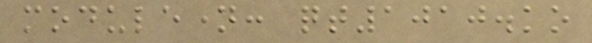modulename: qt1010.ko
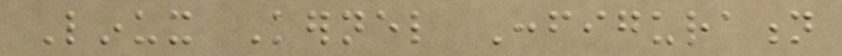Linux Kernel Configuration
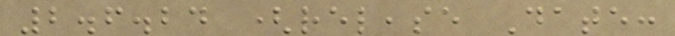2.6.24 (release Date:
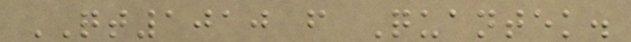QT1010 from Quantek.
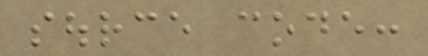source code:
